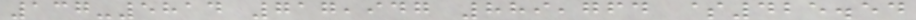137-5814 717,947 889,764 $425.54
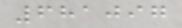681097
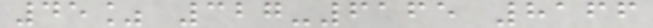45% 327-6165 8166
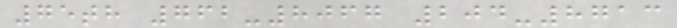75th 762-8067 204-8713
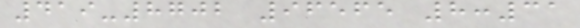419-8702 96565 8:31
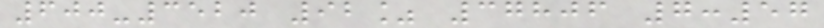600-3520 92% 37806 7:57
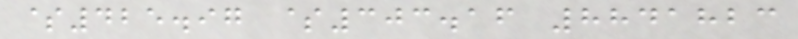$425.97 $303.16 8841823
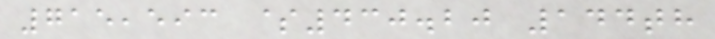715,593 $430.20 144th
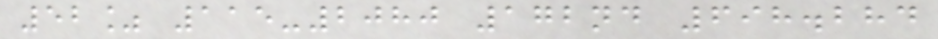52% 115-2080 172nd 698.284
